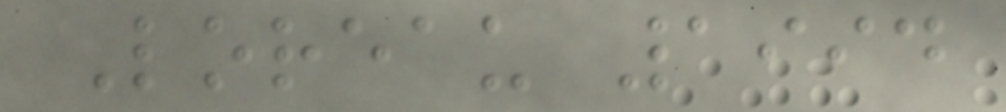Loreau 1994
